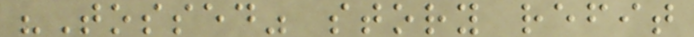"Tossed" story refit
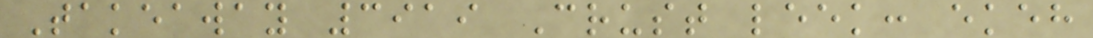Takeaway 3919 Crust leek: ekeh
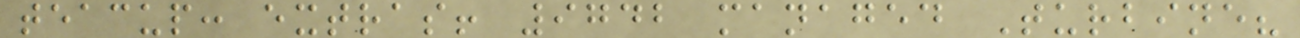teacup: extras! 9742 managed Turbine?
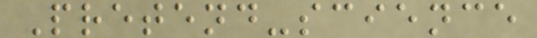Pretend-science
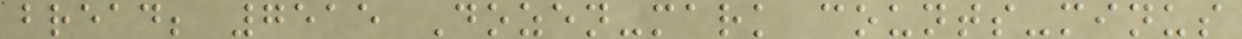bread; 7515 Dozen-mark counts-minus
